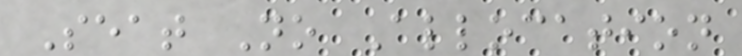Seat No Allocation
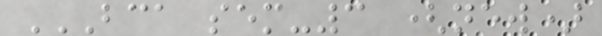BCA SEM-3 (NEW)
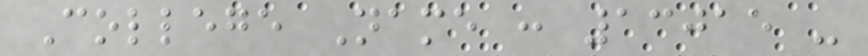College Name : 13015 -
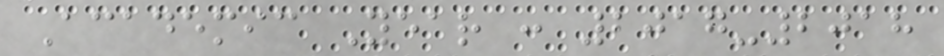Academic Year : 2017-2018
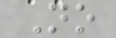No
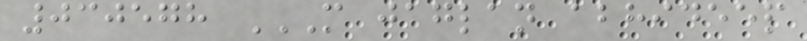030578 M JAGLAN ABHIDEEP
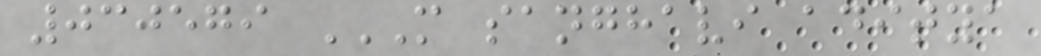030579 M SANGHAVI ADITYA
